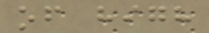of high
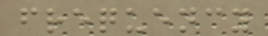frequency
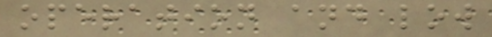operation and low
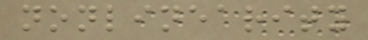nonlinearity
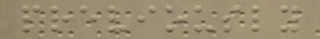previously
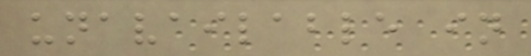unavailable in
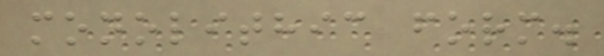monolithic form.
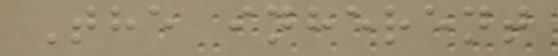The inherent
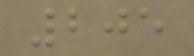205
